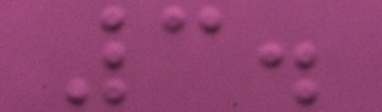3.
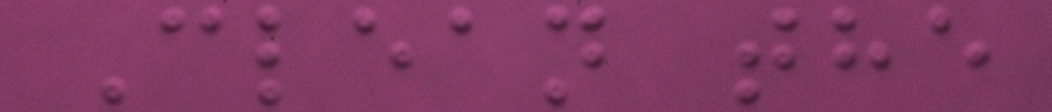Clean the
